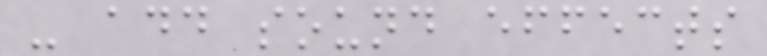- add sound effects
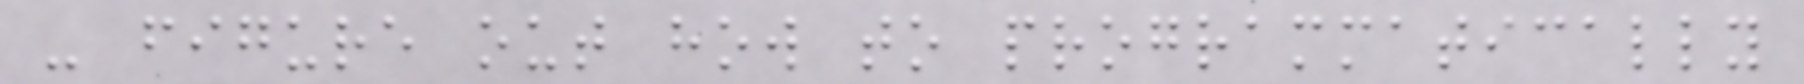- figure out how to programmatically
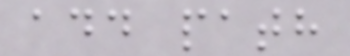add path
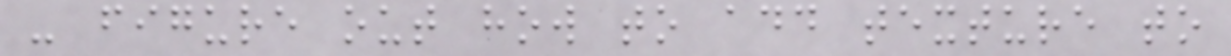- figure out how to add texture to
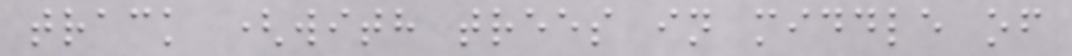track (with trees in middle of
